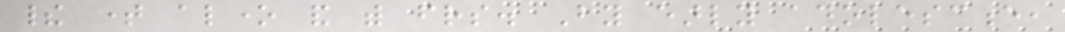their time alone and with friends. By early adolescence,
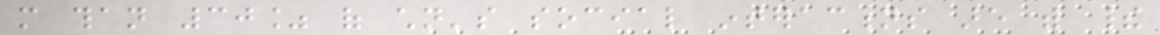more than 30% of children's social interactions are with their
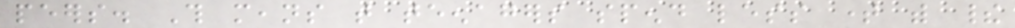peers. This means that teenagers spend less time with their
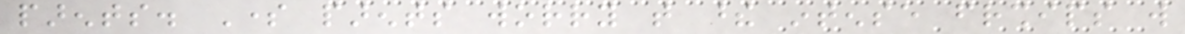parents. Some parents worry that these intense friendships will
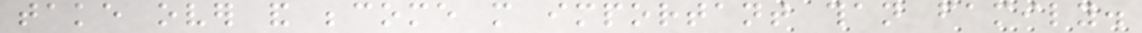take over and become more important than family.
